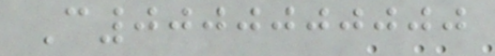C0000000000
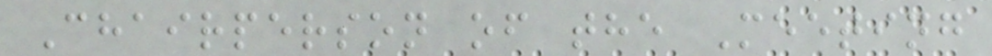Chairperson of the Meeting
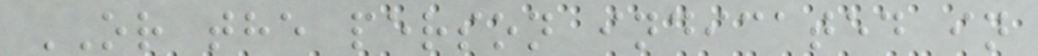OR the person indicated in
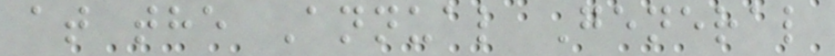at the Annual General
